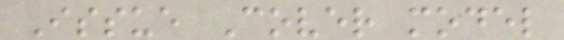Issue Cover model
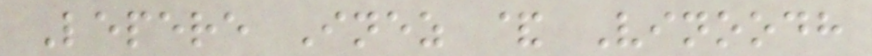Lepere Inez & Vinoodh
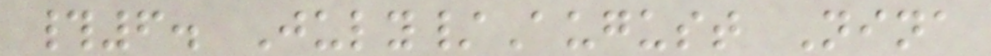#6. July/August Nina
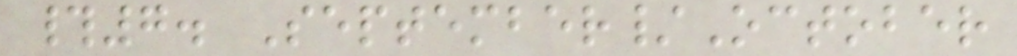#7. September/October
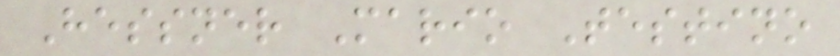Hessner Mario Testino
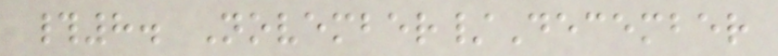#8. November/December
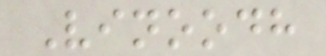Vinoodh
